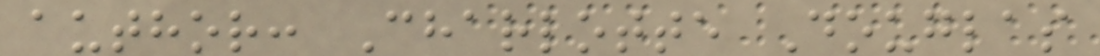author: Charlotte Douglas
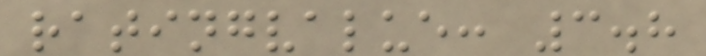ratingvalue: 3.8
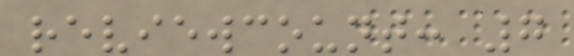reviewcount: 7
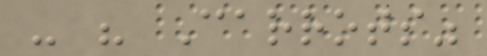- " Carrots"
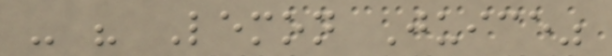- " Lemon Juice"
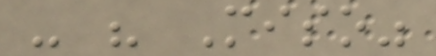- " Miso"
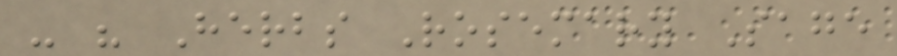- " Herbs Rosemary Sage
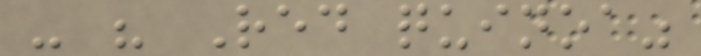- " Red quinoa"
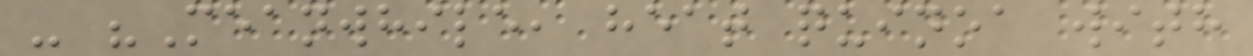- "Meanwhile, heat quinoa with
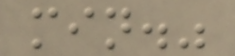min."
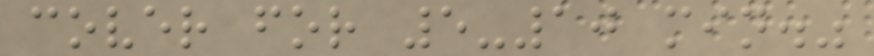cover for 5-10 min."
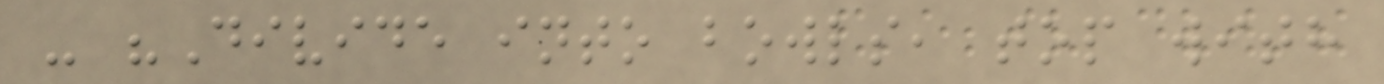- "Divide into bowls, top with
